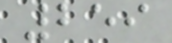259
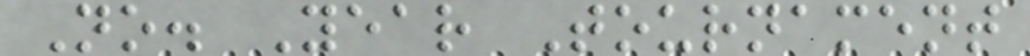No. Year Tournament
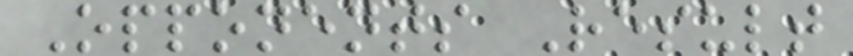Opponents Result
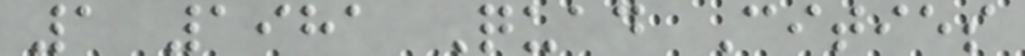1 1981 Quad Cities
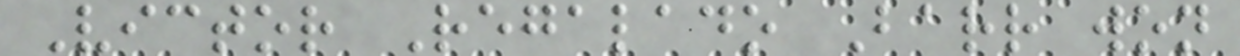Victor Regalado Barr won
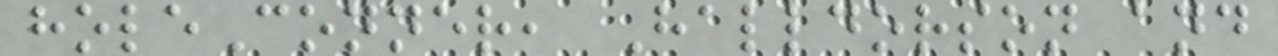holeConner, Halldorson and
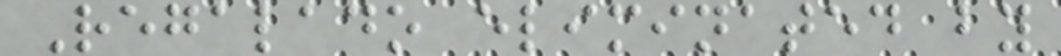Regalado eliminated by
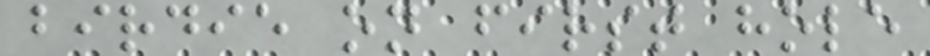birdie on first hole
